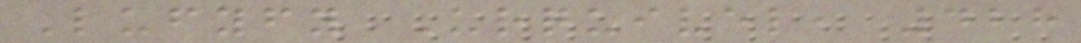Lufyfy Urquivel, 428
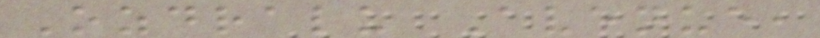Ozdralu Avenue,
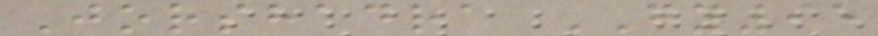Jorshadra GY95
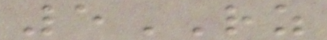5RZ
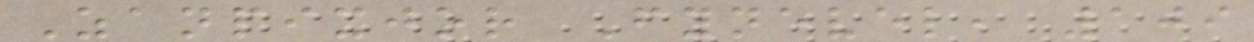Zanpixjor Fynevel, 109
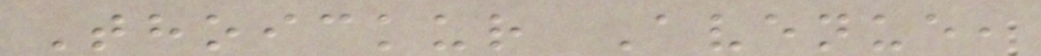Thoickur Avenue,
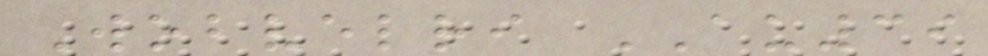Wobvelri AU39
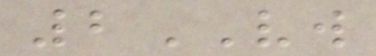2VW
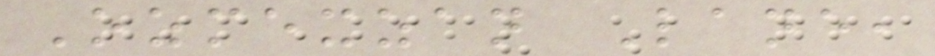Ozmexzan Lane,
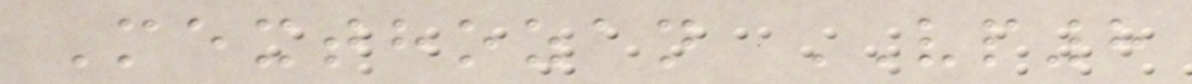Mexthozan VP8
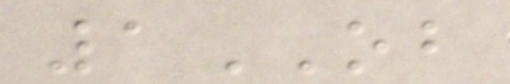1OB
